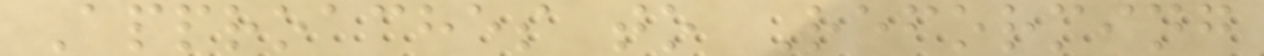Approaches to Reforming
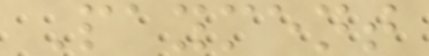Payment
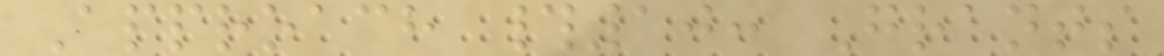Approach #10: Grants
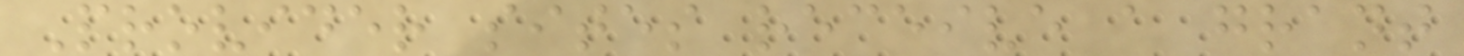Provider sites receive a grant
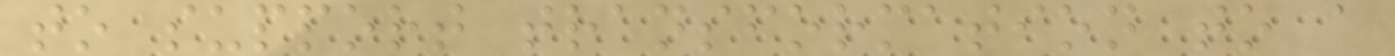to support transformation to a
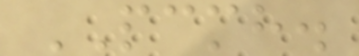PCMH.
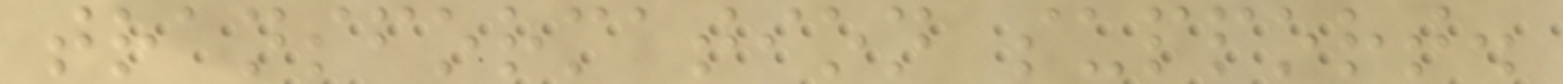transformation support.
